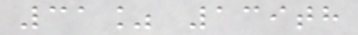31% 139th
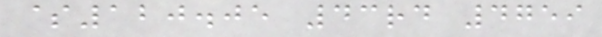$120.05 43rd 4759
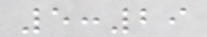5:29
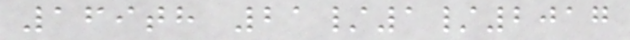169th 21/1/2017
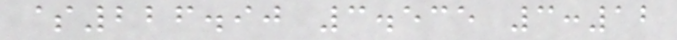$226.90 3.535 3:12
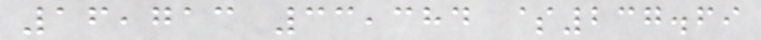16,713 33,384 $237.69
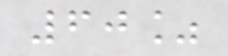60%
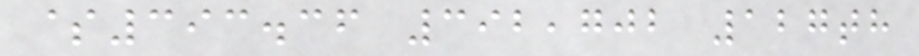$393.36 392,702 127th
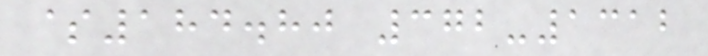$184.80 372-1312
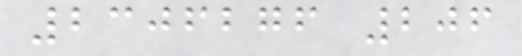2306276 206
